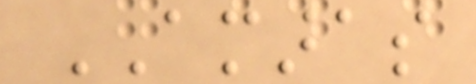AMARAS
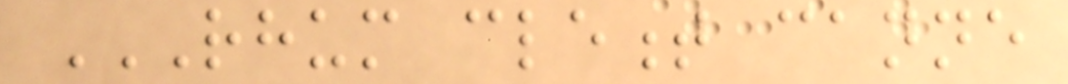RHUM CLEMENT CANNE
